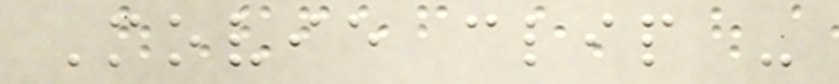Movie clip -
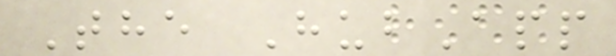The HubApp
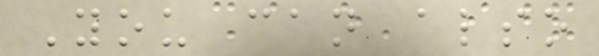You can also
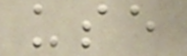use
